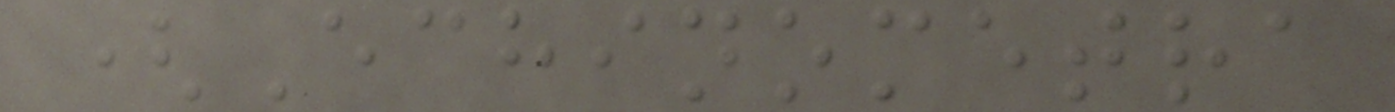(Echinometra
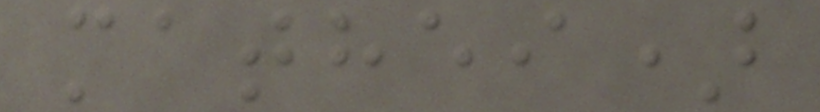mathei)
